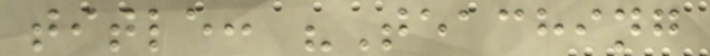title: "Teaching
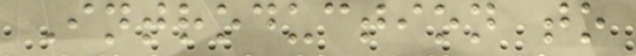Introduction to
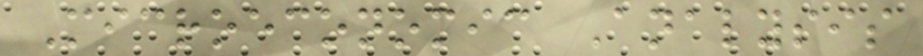Microeconomic Analysis
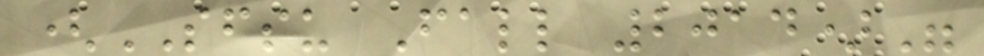(SFSU Fall 2014)"
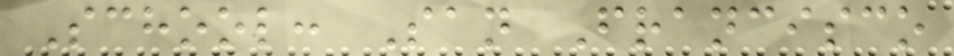School: San Francisco
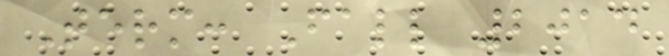Term: Fall 2014
